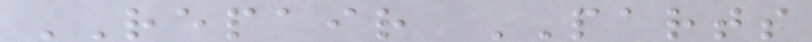REPAIR PARTS
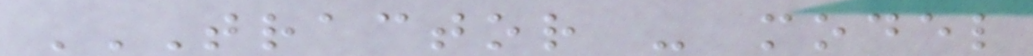TRACTOR - MODEL
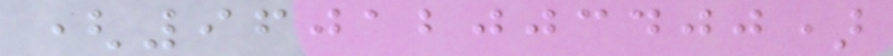(96012003400)
